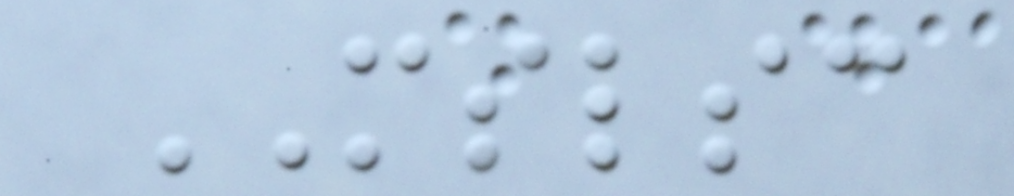MSLSC
